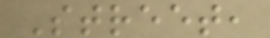Street,
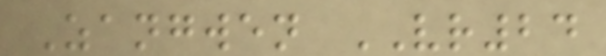Zangwen VR24
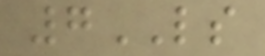7LS
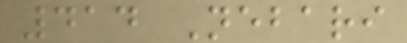414 Nebari
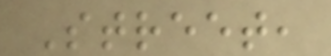Street,
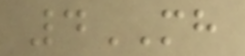4MH
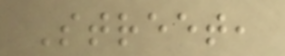Street,
